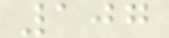107
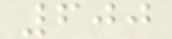600
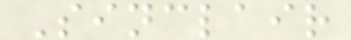Sinclair
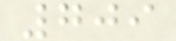709
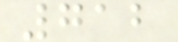712
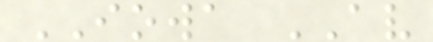IOWA AV
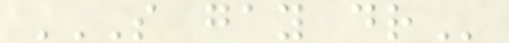S GAY DR
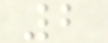2
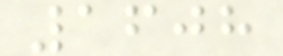1608
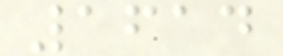1614
